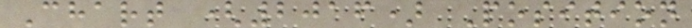Chart (2016) Position
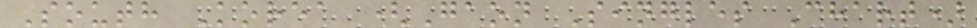South Korea (Gaon Singles Chart)
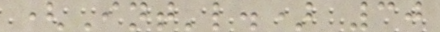(Int'l.) 30
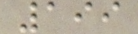199
